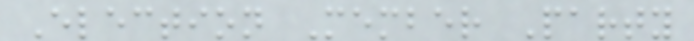Election Member Party
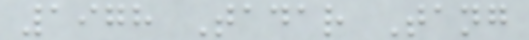1978 Tadar Tang
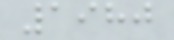1980
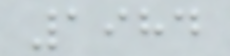1984
